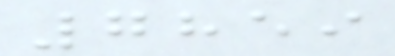7859
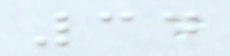34
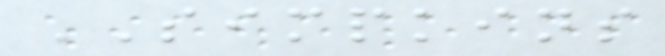SIMPKINS
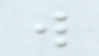w
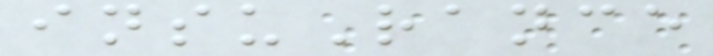insuRance
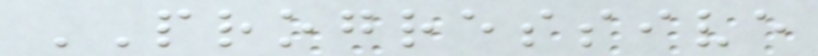PROGRESSIVE
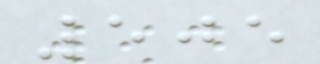505
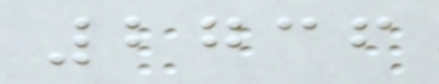2736
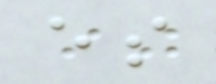es
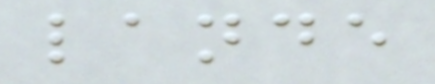lande
